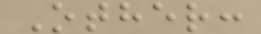Other:
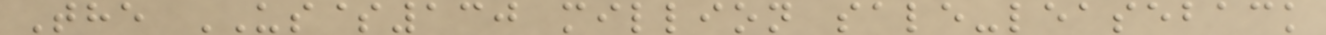The US$130 million sale-leaseback
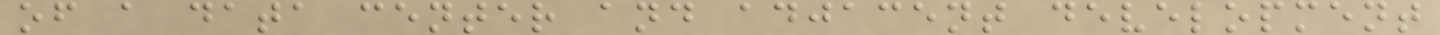of a data center and adjacent development
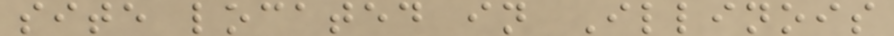site located in Illinois
